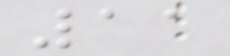11
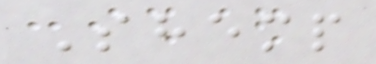Shemp
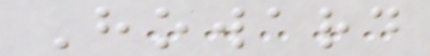Howard
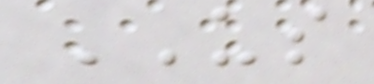US
